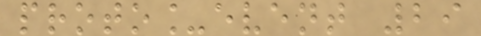proto_event 29
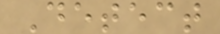Detect
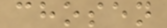chosen
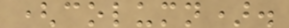(column).
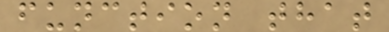function that
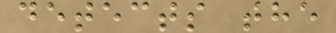detects the
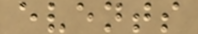events
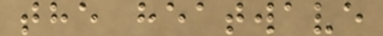the heatwave
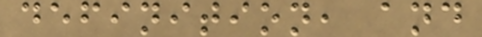definition, and
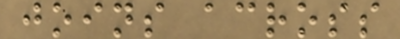joins across
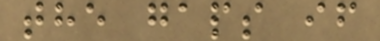the gaps if
